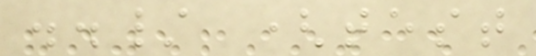../ (test
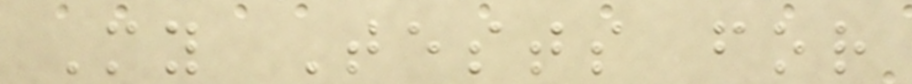My Tests for
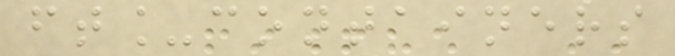ft_containers
